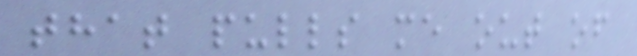that pulls me out of
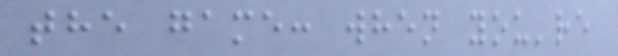the game: when you're
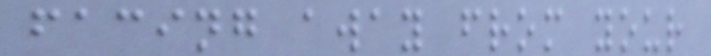facing away from your
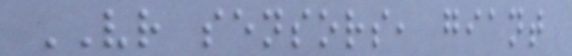VR sensors, giant
